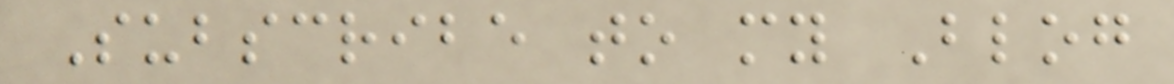Subscribe to my Blog
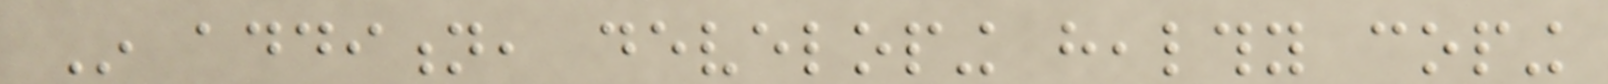In addition, developing healthy coping
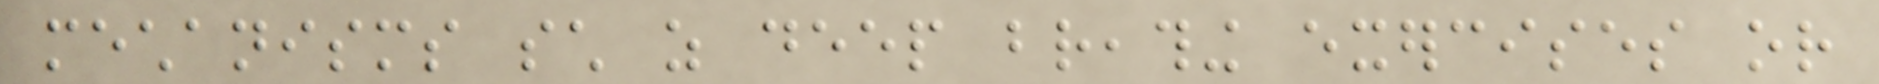mechanisms such as deep breathing exercises or
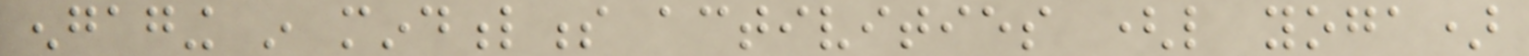engaging in mindfulness activities (like yoga)
